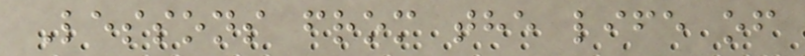Lessons from the life of
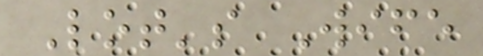Lot's Wife
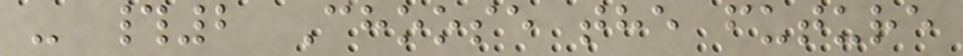- #2 Choose the future
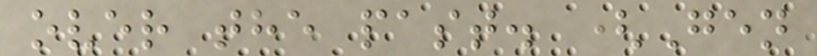over the past. (Gen
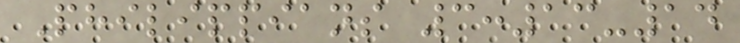Philippians 3:13-14
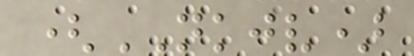(NKJV)
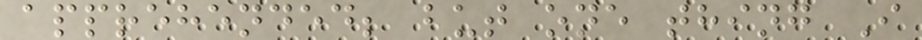apprehended; but one thing I
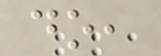do,
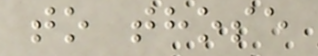to those
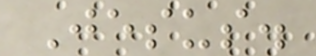Jesus.
